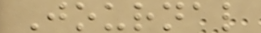Journal
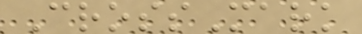CrossMark
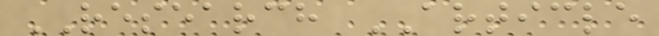RESEARCH ARTICLE
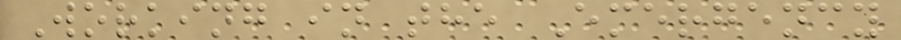Working in the Emergency
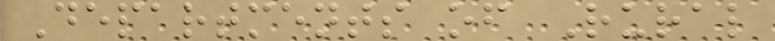Departments of Rural
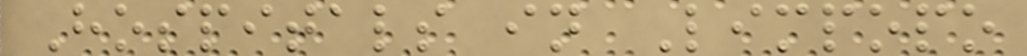Hospitals in Limpopo
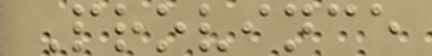Province
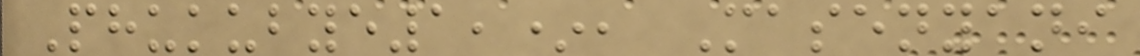Phukubye1,*, Masenyani
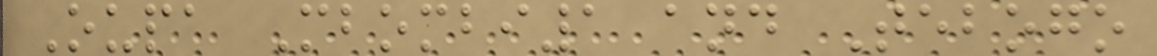Oupa Mbombi1 and Tebogo
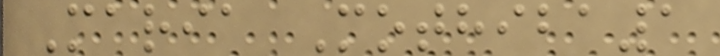Maria Mothiba1
